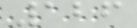126
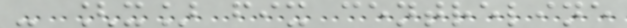- [x] fix centreline
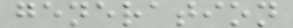generation
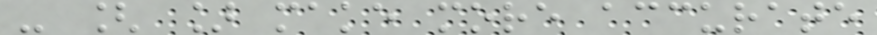- [ ] make more accurate
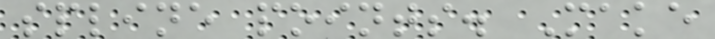spline points. Make
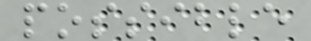possible
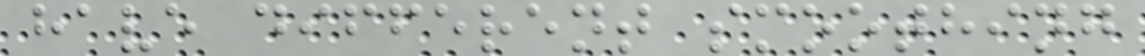have different smoothing
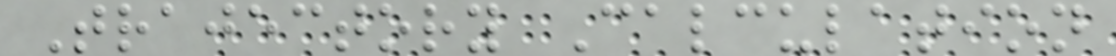Trajectory Calculation
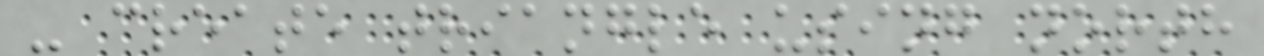- create triangle using north
